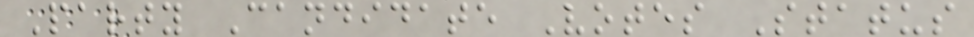Party Candidate Votes Status
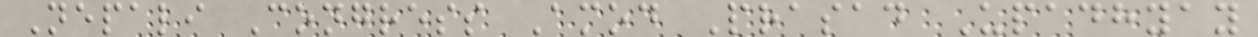Nepali Congress Amod Prasad Upadhyay
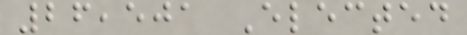26,501 Elected
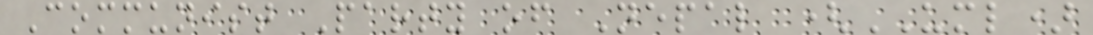Communist Party of Nepal (UML)
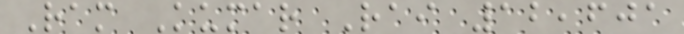Ram Kumar Rai 12,601
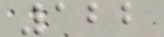122
